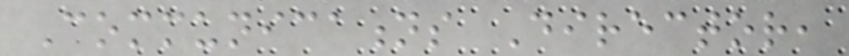Communications Director,
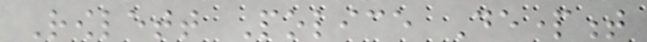Rowlett Police Department
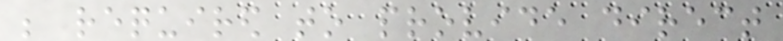be required to provide direct
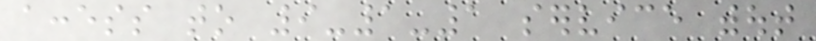access to 9-1-1 service without
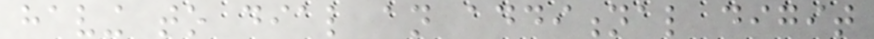having to dial an additional digit
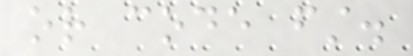or code first.
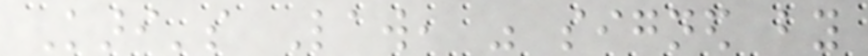Kari's Law, was signed by
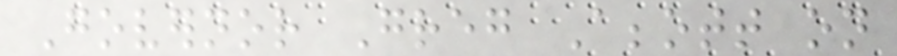Governor Greg Abbott on
